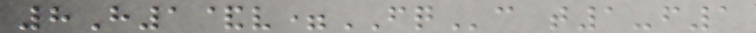8H1&v=FQc t1-f1
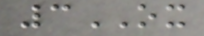3OX
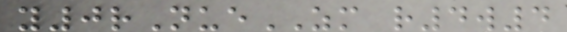y0rNueZM r4w4
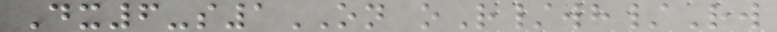Dx6-s1ON oR/wh/Rw
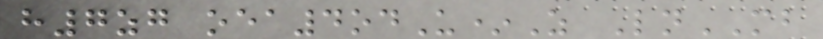h7zg oea4odU*Z LnMB
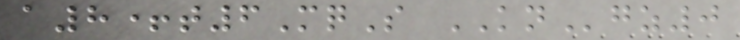a8+t6MqS KNgz0
